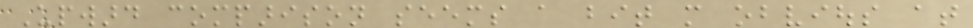Upward comparison seems a bit more obvious at
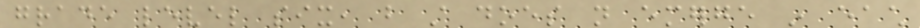grade level six, but still does not emerge in each
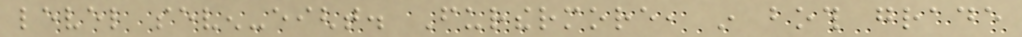level seven-eight. Furthermore, in both grade
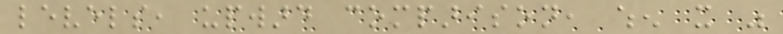levels, upward comparison, when it was
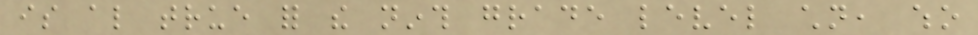is also true for the ninth grade level children, who
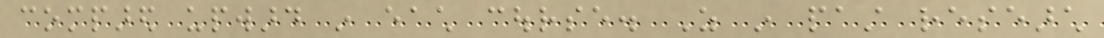compared upward in each course. As in past research
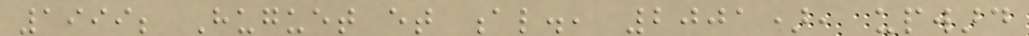1999; Huguet et al., 2001), upward
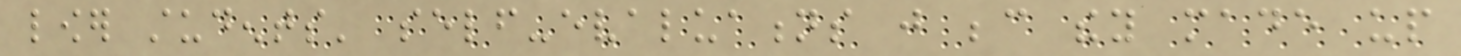lower students' self-evaluations just because they made up
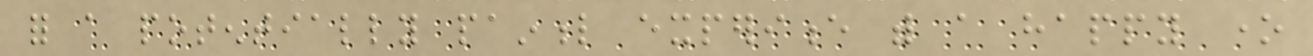for a potentially painful experience with a happy one
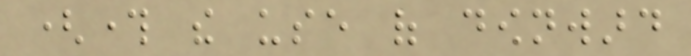(through the use of downward
